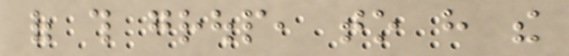of this group, to have the
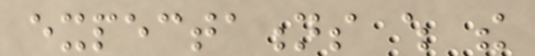expectations which the
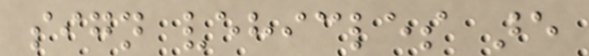sign vehicles are
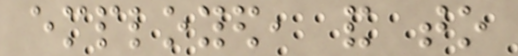employed, and to
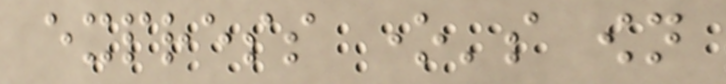express one's own
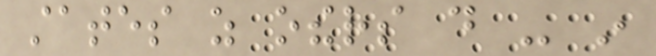states as others do - in
